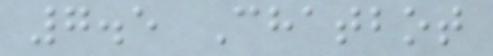7.5 Chatbot
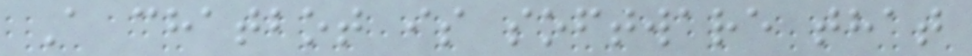A chatbot is software that
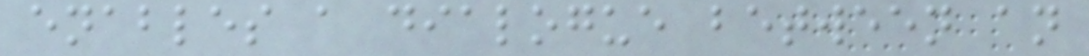enables a dialogue between an
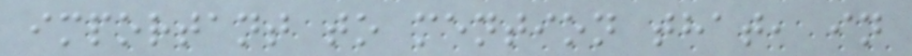important to mention that, in
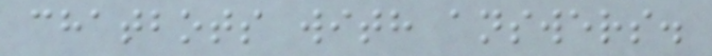chatbots with answers.
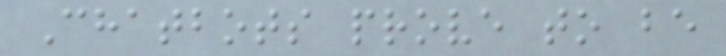Chatbots prove to be
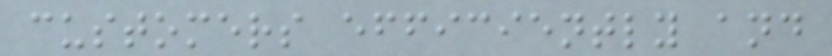customers efficiently and
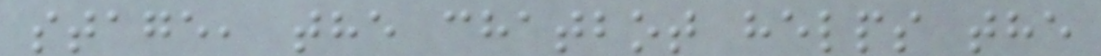stage, the chatbot helps the
